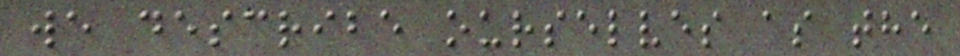we describe ourselves as the
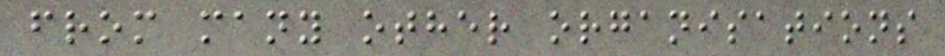from many other organisations
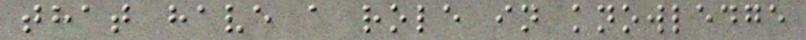that have a role in knowledge
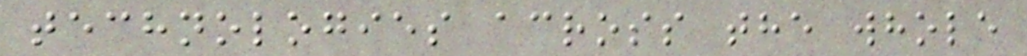technologies across the whole
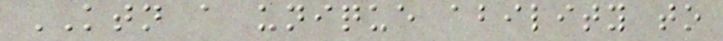KTN a unique ability to
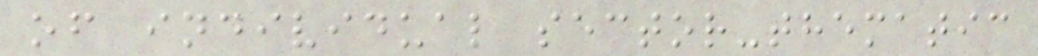of individual sector-thematic
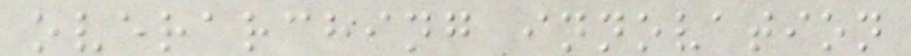overarching innovation
